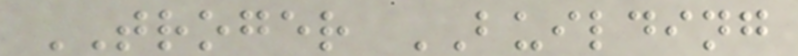TROGER BUILDING
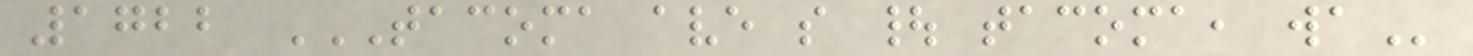1722 TACOMA AVE S | TACOMA, WA
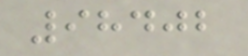98402
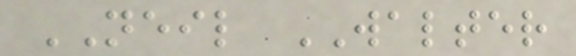NEIL WALTER
